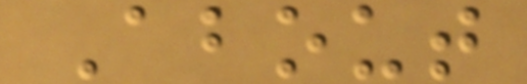About
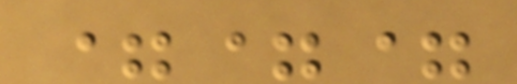===
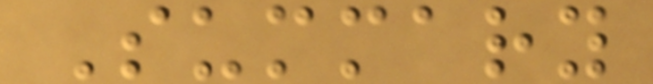Summary
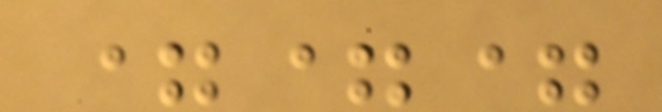===
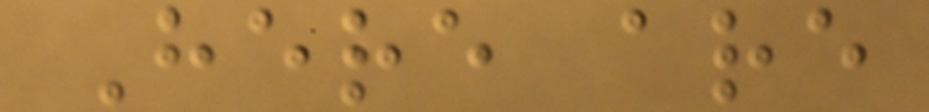Here are
